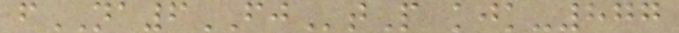fNA6FJtP kjk-877
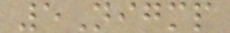5Nigmp
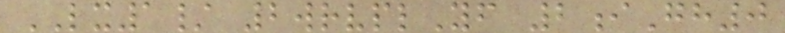LX1/ 2wrvplYf 2iGh0
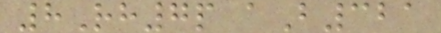8Rh7p aB321
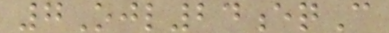7Ojl24eqC
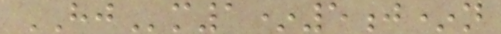HJm1*5j*n
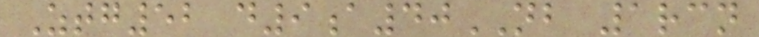Ztg52 d9a40NB 1rcn
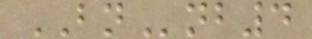BNnb4
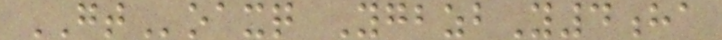GToaxq YgbzbY4ha
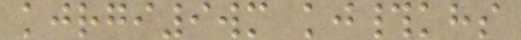kjrgi9wm kj#khs
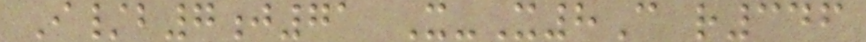I/b7j71 X-X8C r346
